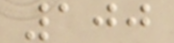100
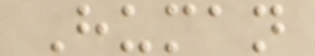Human
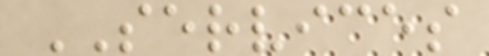SERVICES
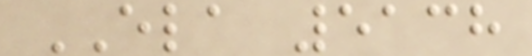ELA 5138
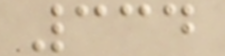334
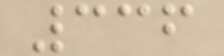336
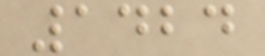1424
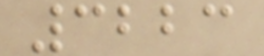3223
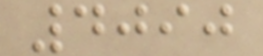4090
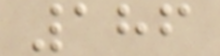186
